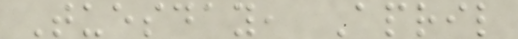Tuesday, April
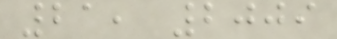21, 2009
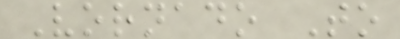Vornado To
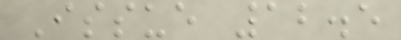Issue 12.5
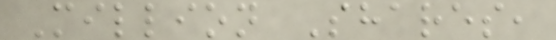Million Shares,
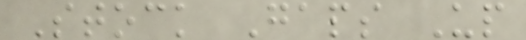Stock Gaps Up
